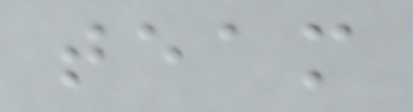team
